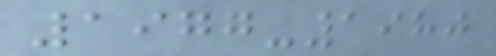1977-1980
